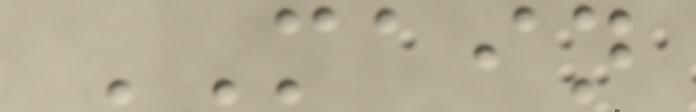MAIN
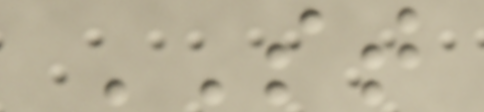ST
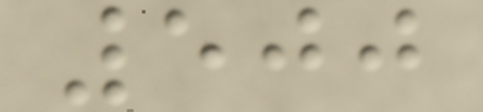500
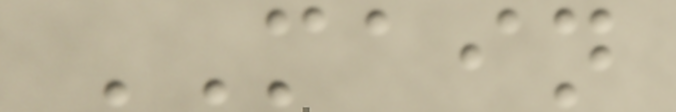MAIN
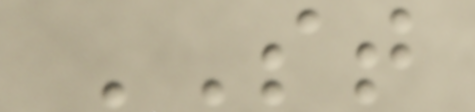ST
